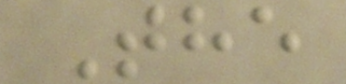The
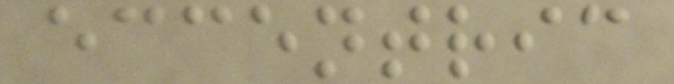eccentric
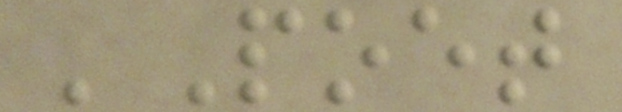'Poet
